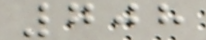708
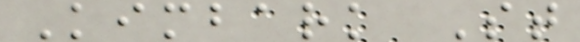Kimbark St
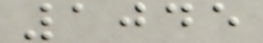1045
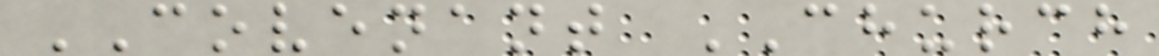COVENANT CHURCH
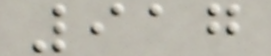917
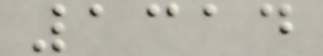1314
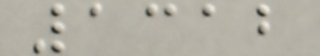1312
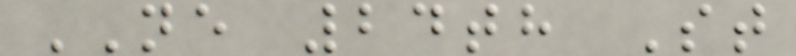NE 24th St
